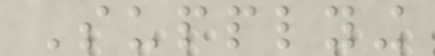Supplying
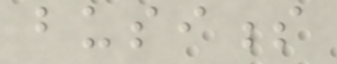business
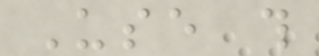Use this
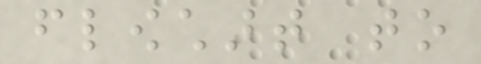flowchart to
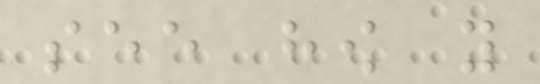see how you
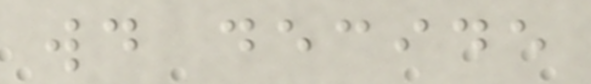would decide
